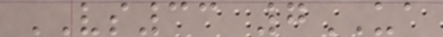VS33 7UA
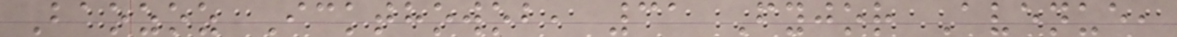Baozoz Ickthowob, 31 Fyjor Avenue,
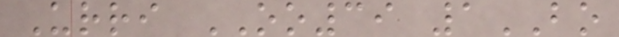Urri OO39 1BO
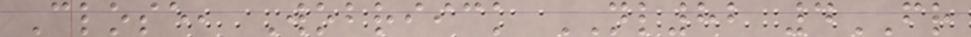Close, Wobriick NL82 4FR
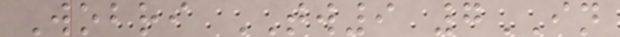Wobri TW9 7IN
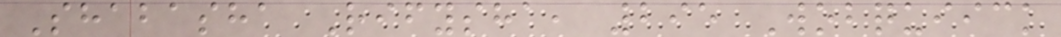Shabasha Rifysha, 295 Wobquiick
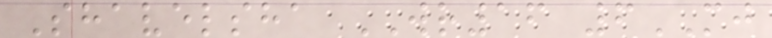Shavelsha WR16 6MJ
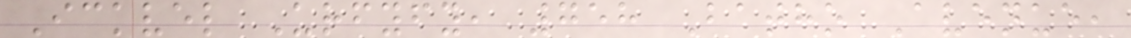Ickvel Urfyfy, 758 Batho Avenue,
